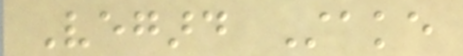Vegard Stake
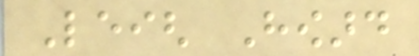Leigh Howard
